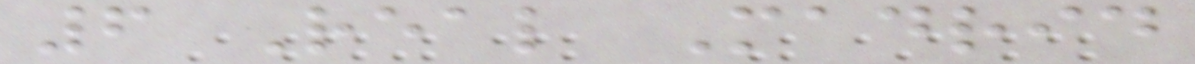6 Real Madrid
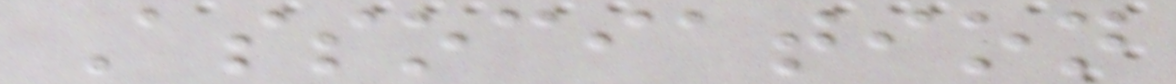Association
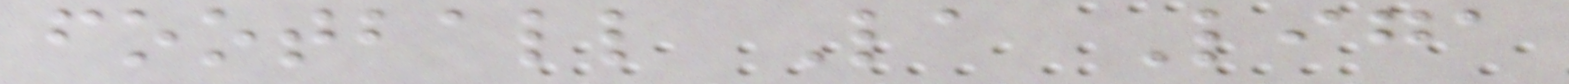football La Liga
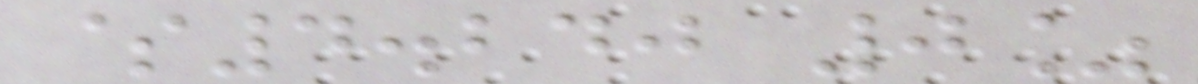$4.240 0%
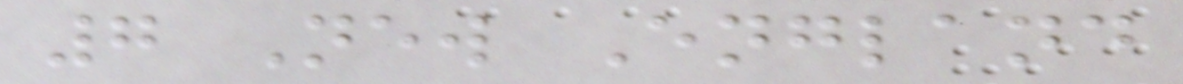7 New England
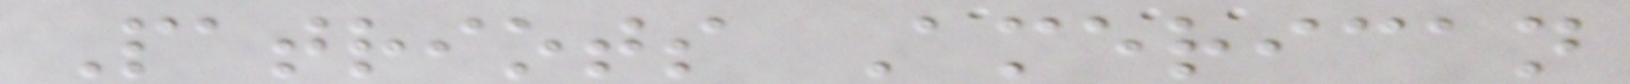Patriots American
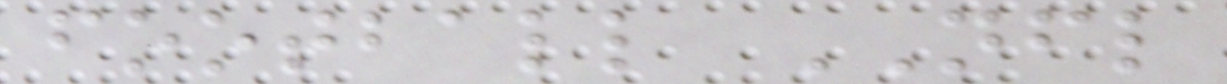football NFL
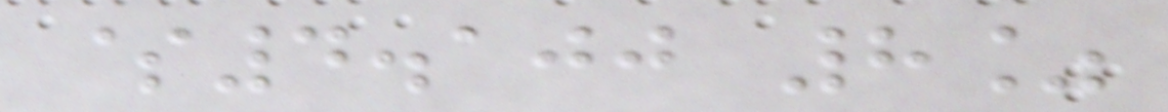$4.100 8%
